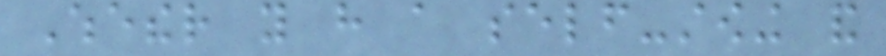Whether you have a self-stowing and
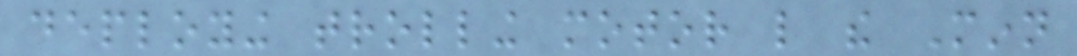deploying trolling motor like the Minn
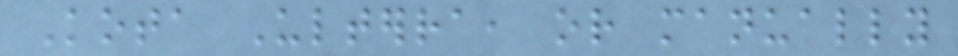Kota Ulterra, or manually
